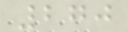270
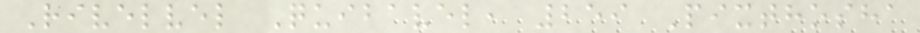Rivelvel Quibavel, 259 Pixthosha
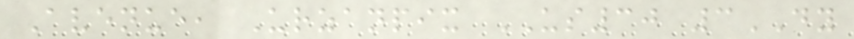Avenue, Urzanpix US30 3DY
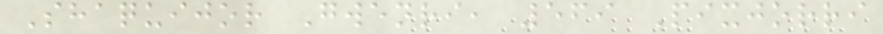Shaquijor Gwenri, 569 Pixjorri
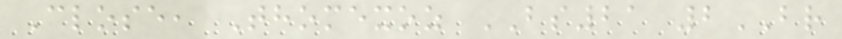Close, Thomexoz BS21 2BR
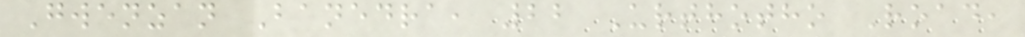Gwenzan Banedra, 22 Urthotho Road,
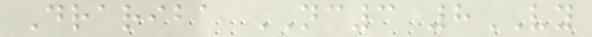Drariba NC3 8VY
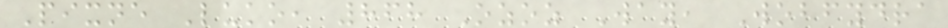Pixne Luko, 868 Ozoz Way, Wobfydra
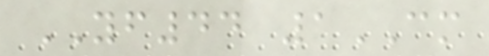YF44 1CM
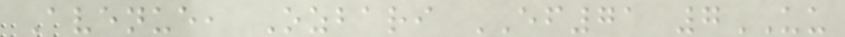Avenue, Ozbari EF71 7UU
